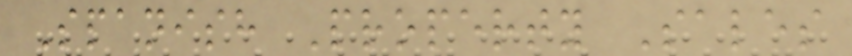Spanish Property Sales
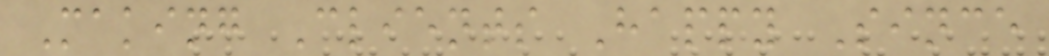Making Clients Happy Since
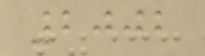2002
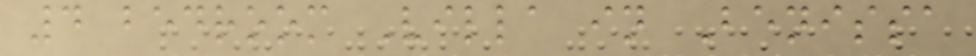4 bedroom Villa in Benissa
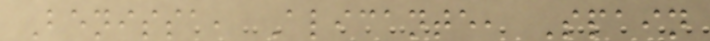Benissa, Alicante, Spain
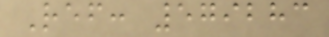Ref: 579283
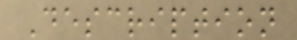Description
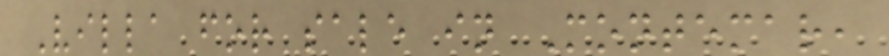Villa for sale in Montemar,
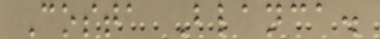Costa Blanca.
